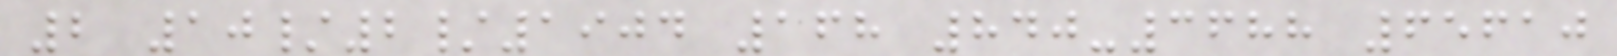2 10/2/1904 168 840-3688 65610
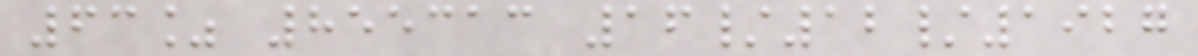63% 855313 16/12/1927
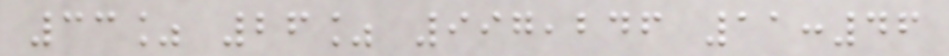33% 26% 997,246 11:46
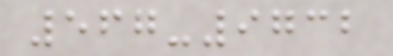567-9732
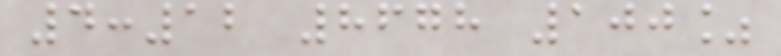4:12 8678 100%
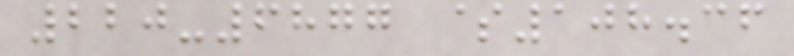220-6877 $108.36
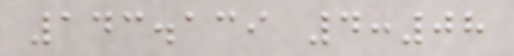143.139 4:08
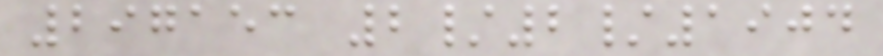297153 2/2/1904
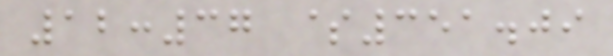12:37 $351.09
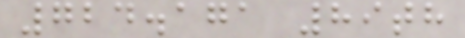724.171 89th
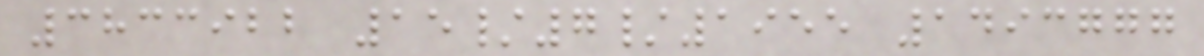3833922 15/7/1955 1493777
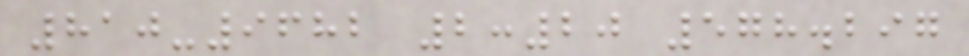810-9682 2:20 578.297
